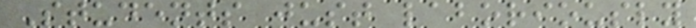Students just laboriously
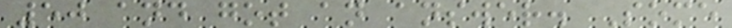50 and got an answer. Some
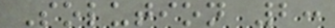Solution 2:
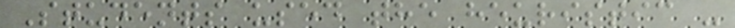Students used the heuristic -
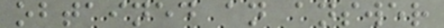obtained an answer
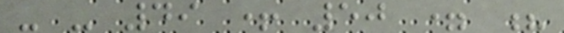- - 49 + 50 = ?
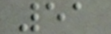51
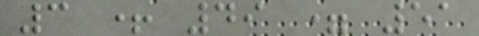3 + 49 = 51
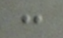:
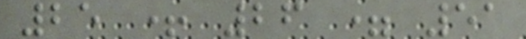25 + 26 = 51
